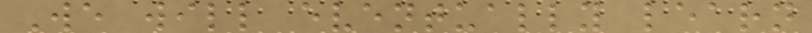We will eventually learn
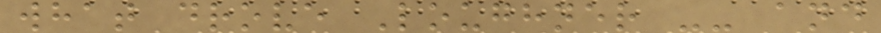what drove Loughner -- and
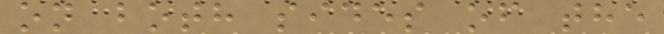on both sides of the
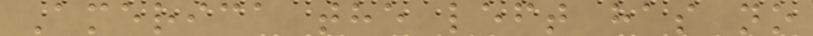America the left has no
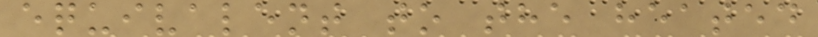equivalent to the heated
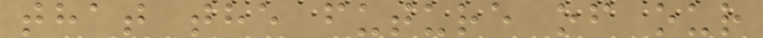that the future of our
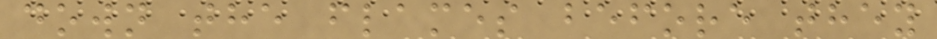down the flames before they
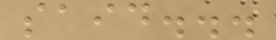said...
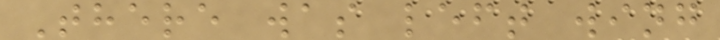There was left wing
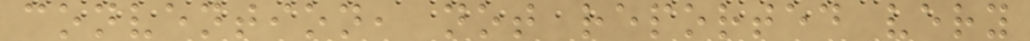convention, not reported very
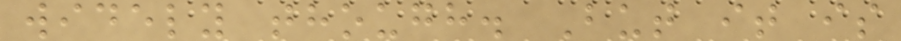widely though. But it is
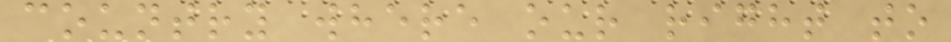country where our right to
